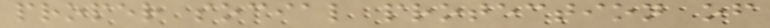proper social protection of
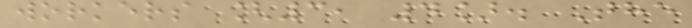workers [3, 4]. The
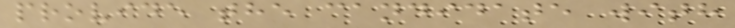provide the candidate with
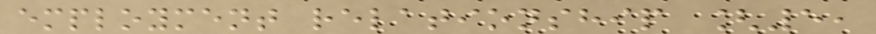employment relationship [5,
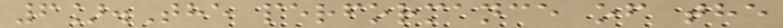6].The performance of the
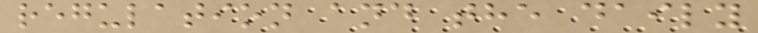regulation and the daily
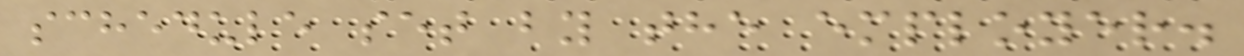schedule set by the employer.
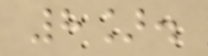8].
